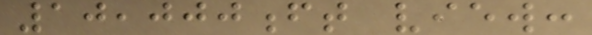10,000ft view:
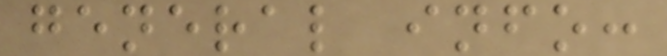general info:
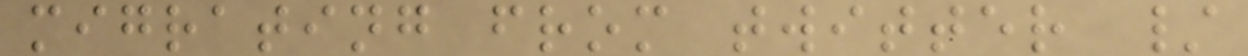migrating from twitter /
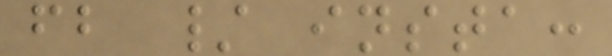fb / insta:
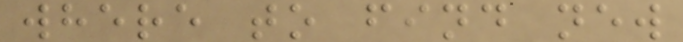where to find new
